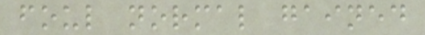foul normal gained
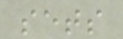sets
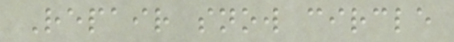Repair snow circle
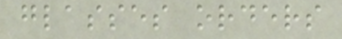glasses orders
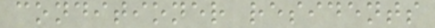conditioner residents
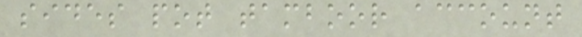sides pot tamboor account
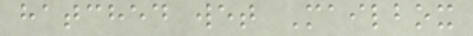hatched wet Mailbox
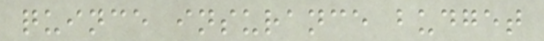quince insurance budget
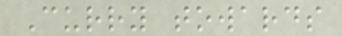Curry towards
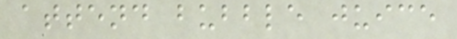attend bubble juice
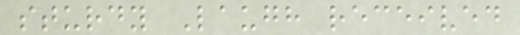sturdy Laugh received
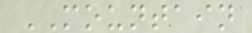MOUNTAIN
